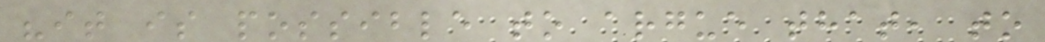"it is possible to argue that, to
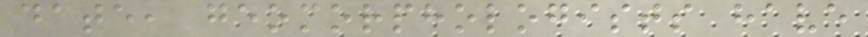date, geomorphologists have
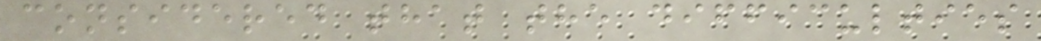considered that the difficulties
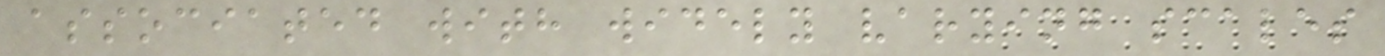associated with widely varying scales
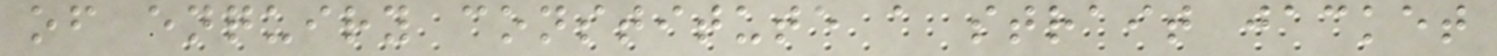of enquiry constitute a strait jacket
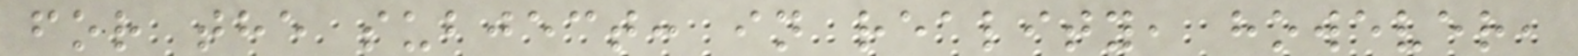for the subject: in reality, however,
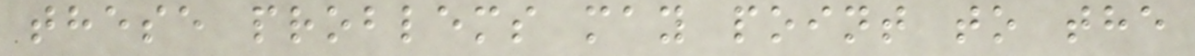these problems may point to the
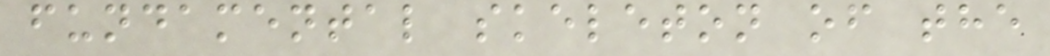fundamental skeleton of the
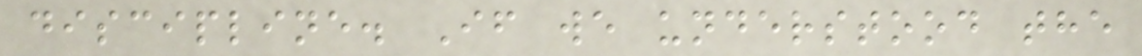discipline. If we understood the
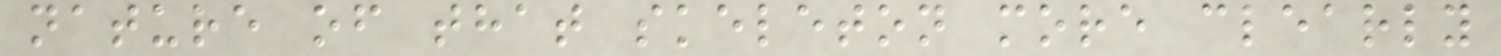nature of that skeleton more clearly
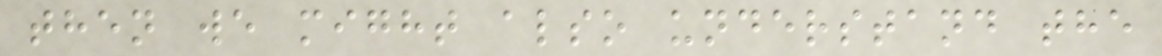then we might also understand the
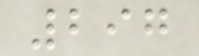297
